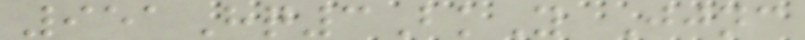951Hq3BkY Jjnc
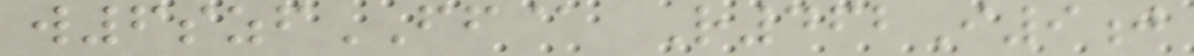w6szfFF@ R462I9j
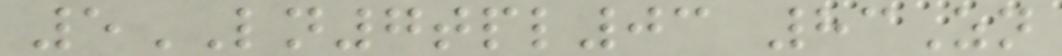5LN7tpl03 83Zn
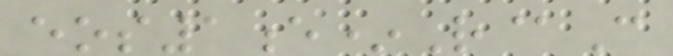eos1e*R@C
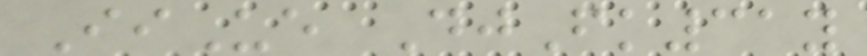IiUe DjFk31y
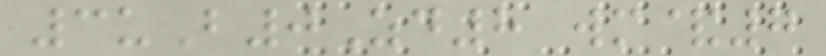3uB0Zd8 wm&7
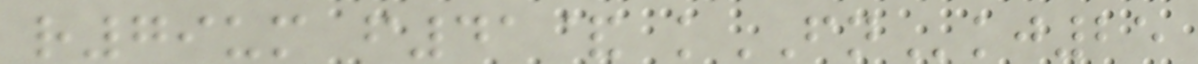r79um f41& kFNkj25
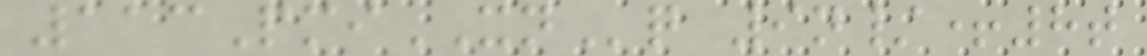113PmiXNq 9n/+8t
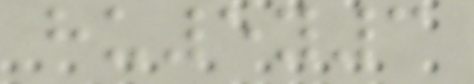hu5y3
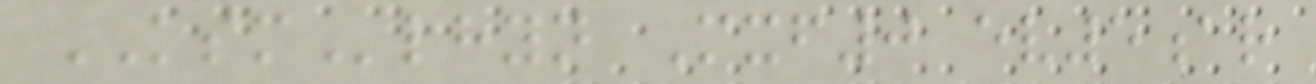KSMlhyn Mxf0 ev5ar
